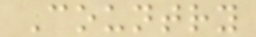Country
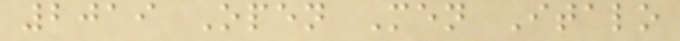2019 Open Men Italo
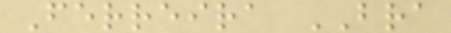Ferreira BRA
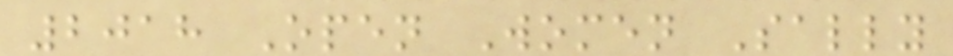2018 Open Women Sally
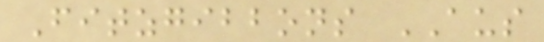Fitzgibbons AUS
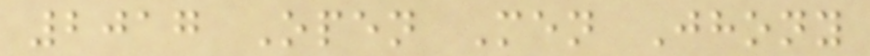2017 Open Men Jhony
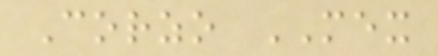Corzo MEX
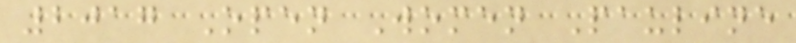2017 Open Women Pauline
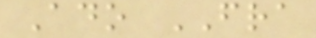Ado FRA
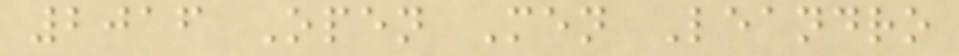2016 Open Men Leandro
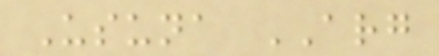Usuna ARG
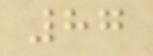87
